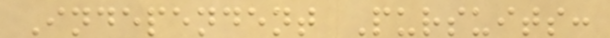Independent Pursuits:
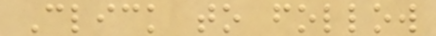Click to follow
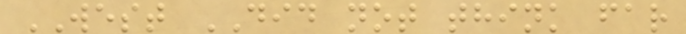WEST DID not think far
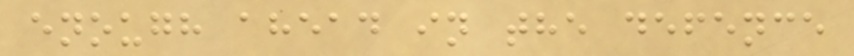enough ahead in the defence
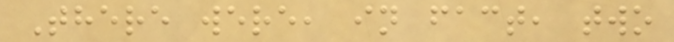There were, in fact, two
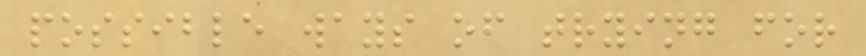possible ways of trying for
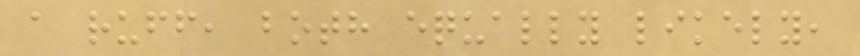a ruff, both equally likely,
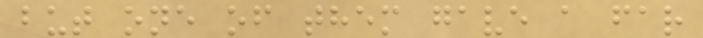but one of them gave a far
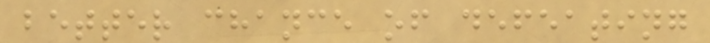better chance of defeating
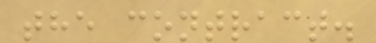the contract.
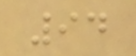94
